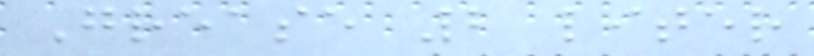Grease 2 liter
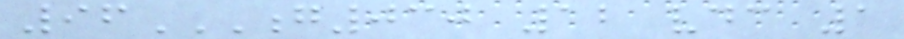96G030 12 VDC 1
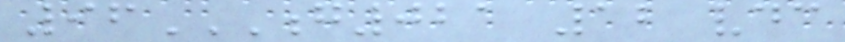96G021 12 VDC
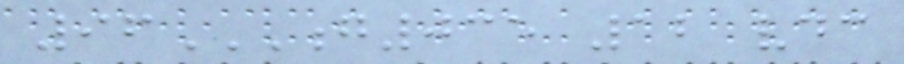96G035 12 VDC
